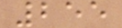255
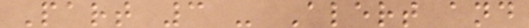Part 3 - Alert and
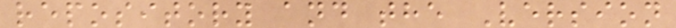repository and the Version
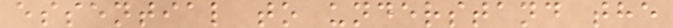essential to understand the
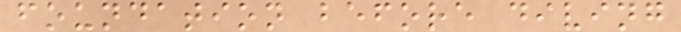foundation before diving
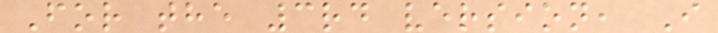For the 3rd version, I
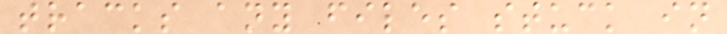tracks any files stuck in
